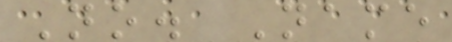No. Name
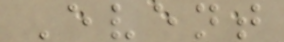Event
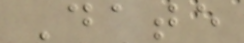Date
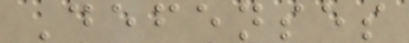Defenses
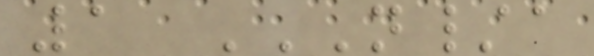1 N/A
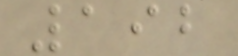192
